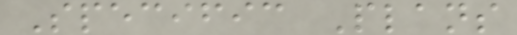Specific Plans
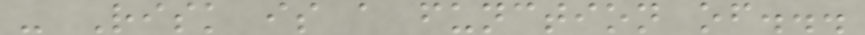- Risk is a function of...
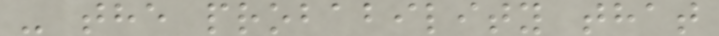- the probability that
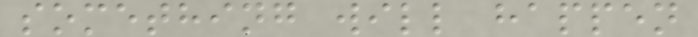something will happen
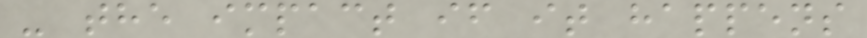- the impact if it happens
